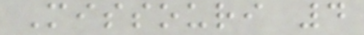Missouri 4
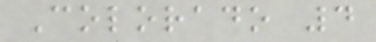Colorado 4
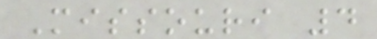Missouri 4
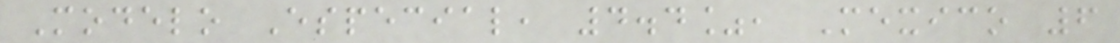Modelo Especial, 4.4%, Mexico 6
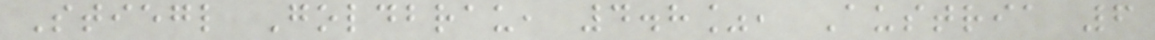Stiegl Goldbrau, 4.8%, Austria 6
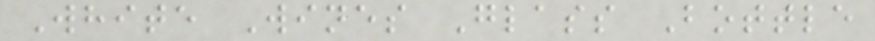White Wines Glass Bottle
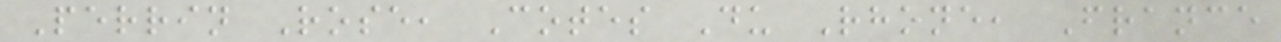Perrin Rose, Cotes Du Rhone, France
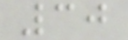30
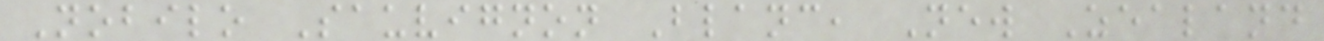Nobilo Sauvignon Blanc, New Zealand
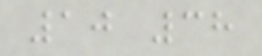10 38
